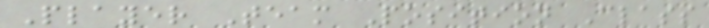Player Team Position Class
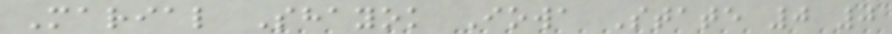Marial Shayok Iowa State 0 0
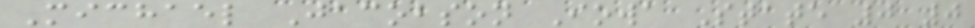Michael Jacobson Iowa State 0 0
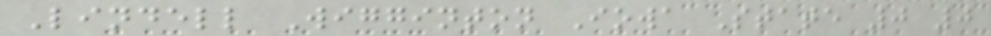Lindell Wigginton Iowa State 0 0
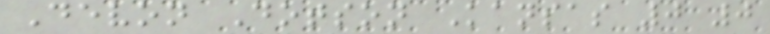Devon Dotson Kansas 0 0
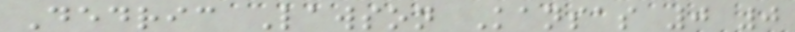Dedric Lawson Kansas 0 0
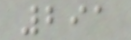291
